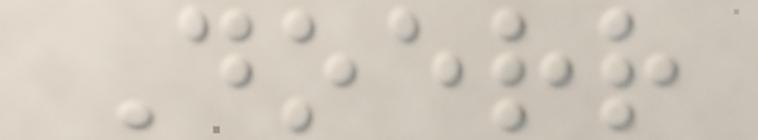Doerr
